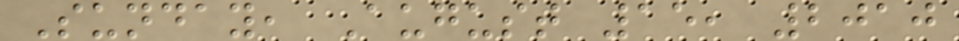Sunday, August 15, 2010
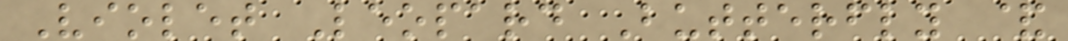Violet Leopard Butterfly &
